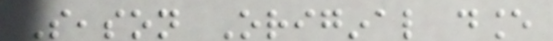Season Original dance
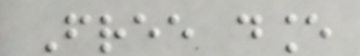Free dance
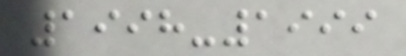1998-1999
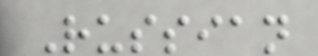Russian
